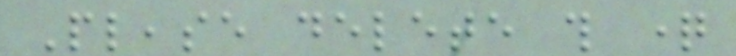Please delete this question
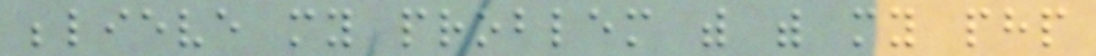believe my problem with with my php
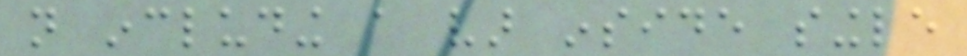not including a var inside single
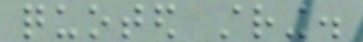quoted string.
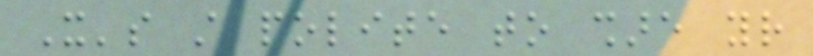It's still polite to share your
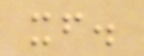itself.
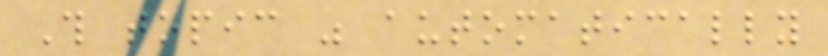This topic was automatically
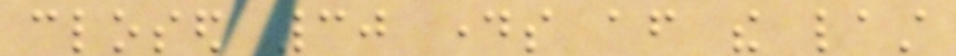closed 30 days after the last
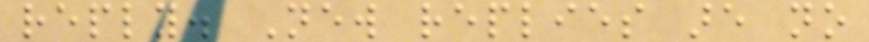reply. New replies are no
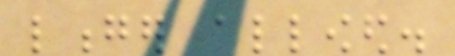longer allowed.
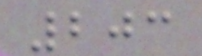203
